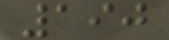190
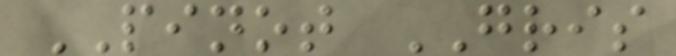PINOT GRIS
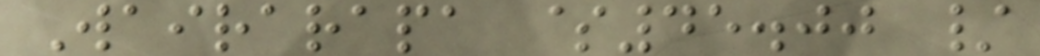Wairarapa $45.00 /
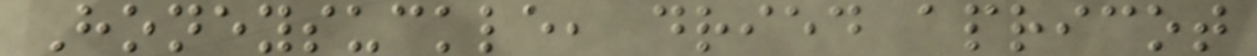Honeysuckle, dried apricot
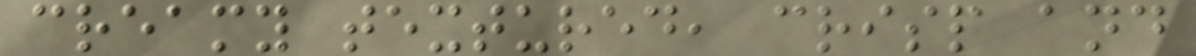creamy textured, crisp and
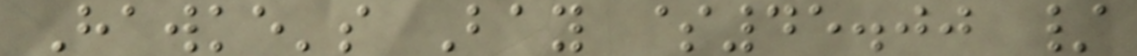Hawke's Bay $45.00 /
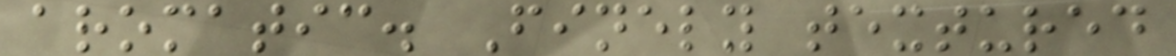aromatic. Finely textured
